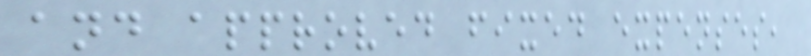and approved fixed expenses,
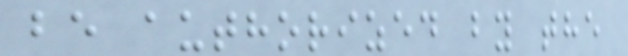be authorized by the
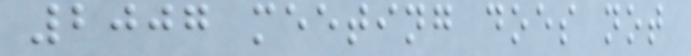2007 meeting does not
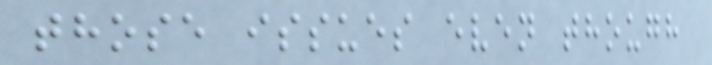those issues even though
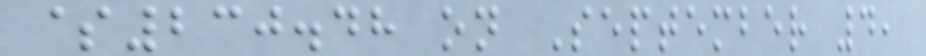$230.48 on September 4,
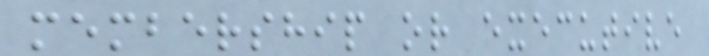membership or executive
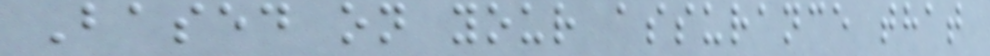Based on your assurance that
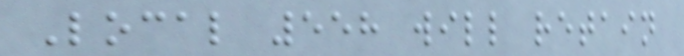Local 558 will retain
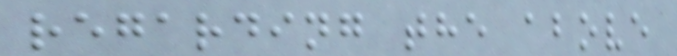regarding the above
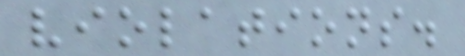violations.
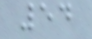54
